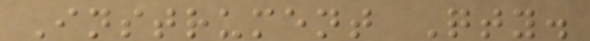Instrument Qty.
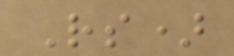Rs)
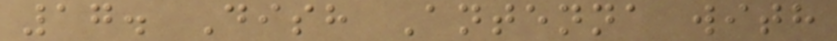17. Dish Antenna with
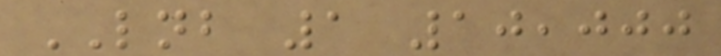LNB 1 10,000
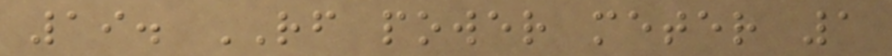19. RF power meter 1
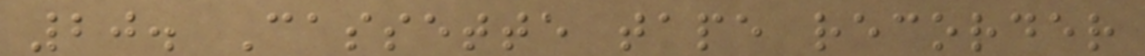20. Cassette tape recorder
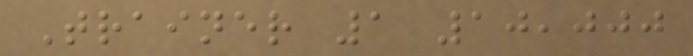Trainer 1 10,000
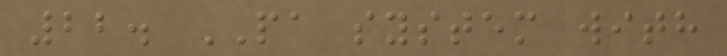22. PA system with
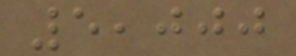5,000
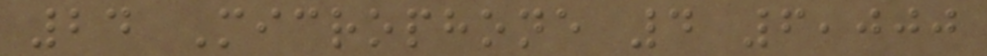24 Microphone 4 6,000
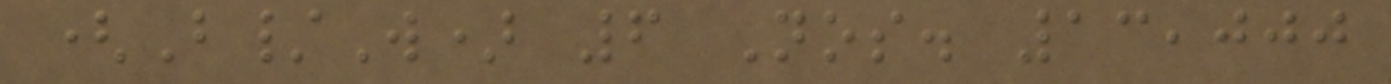(B/W) 6 Nos. 13,000
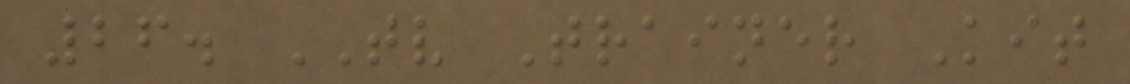26. TV Trainer Kit
